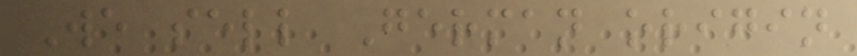We sell German origin
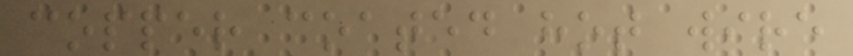copper coated hot wire
